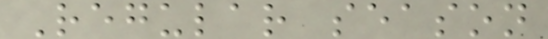Regular season
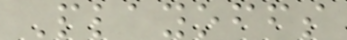Playoffs
